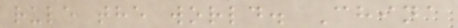rule the world. China
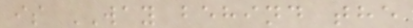is WAY behind the
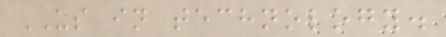US in technology.
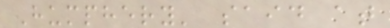Humphery' said at
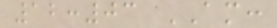12:03 AM:
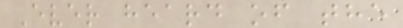Ever heard of the
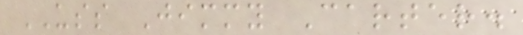USS Jimmy Carter.
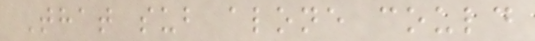That sub alone could
